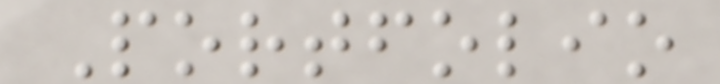Portfolio
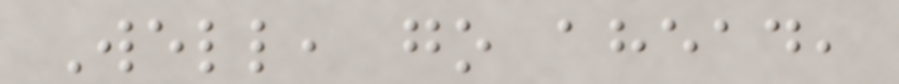Well, go ahead,
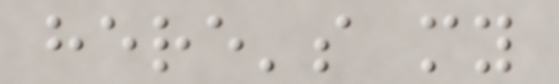here's my
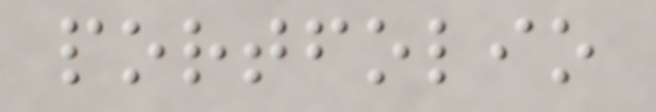portfolio
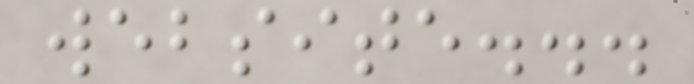website...
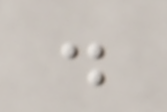.
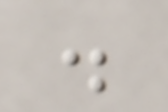.
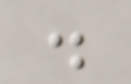.
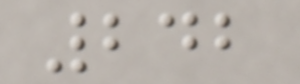242
